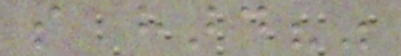so hard?"
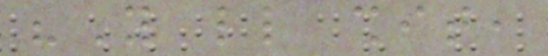"You little shit,
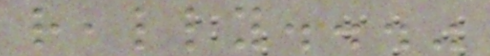really..."
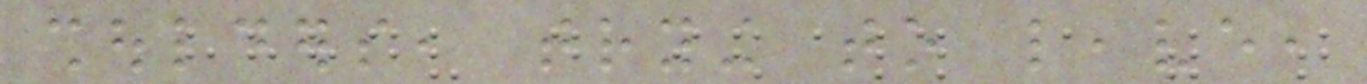shoulders, trying to leave,
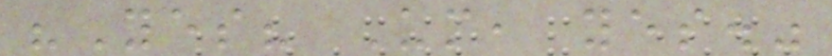"Yes? Um, yes."
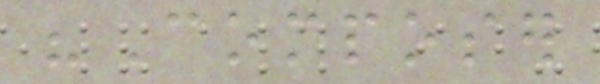"Composer
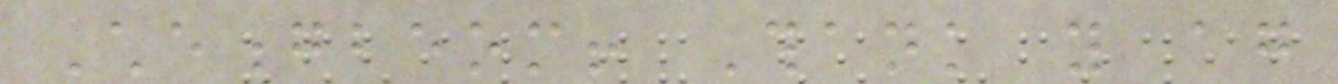Cheongbeom! Thank you again
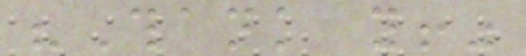"Thank you!"
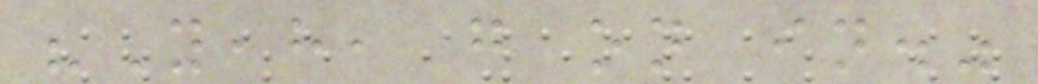"Yeah, go on in."
